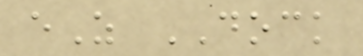eZ DOCK
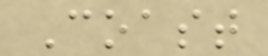Coast
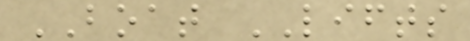BOAT LIFTS
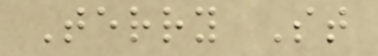Terry St
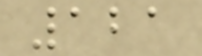121
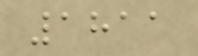1811
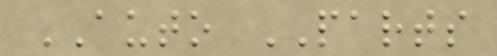AUTO PARTS
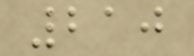210
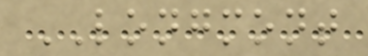LONGMONT
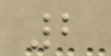2
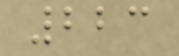223
